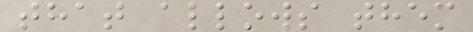that allows them
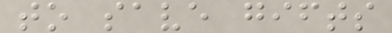to save gifts
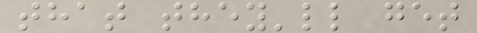that they'll get
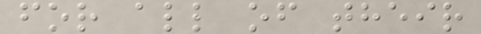for all of their
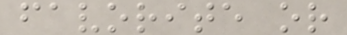favorite or
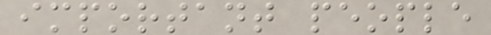important people
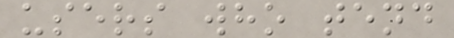users who tend
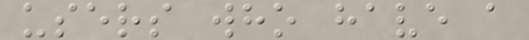users who have a
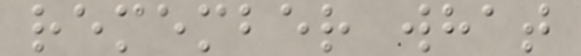remember what
